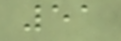51
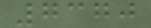7370
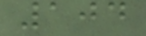104
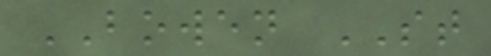BOWEN ST
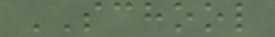SCHOOL
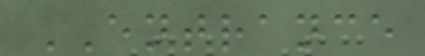ENTRANCE
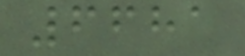6681
